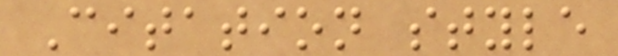Citation style
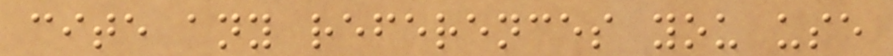cite any references you use
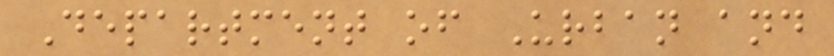Department of Urban and
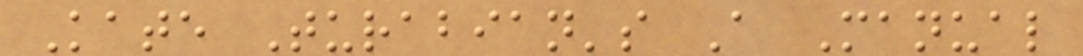Kate Turabian's A Manual
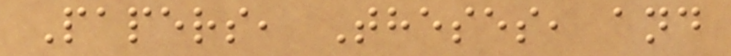Papers, Theses, and
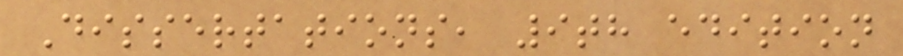Dissertations, 9th edition
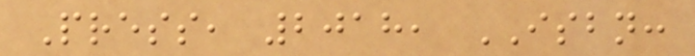Press, 2018, ISBN:
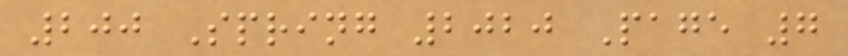200 Spring 2020 Page 7
